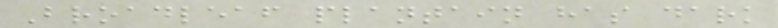Broadleaf plantain has dark
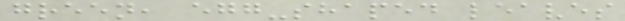green, egg-shaped leaves
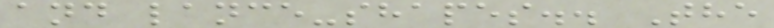and lance-shapes.. The
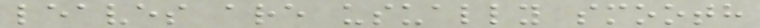leaves are usually smooth
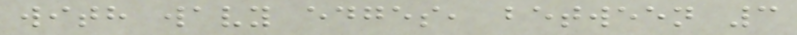with wavy edges, between 3
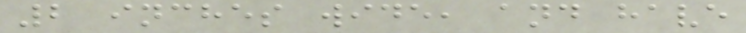2 inches wide, and have
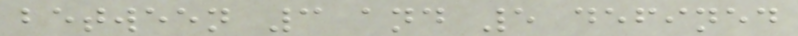between 3 and 5 defined
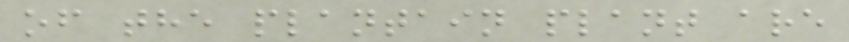of the plantain plant are
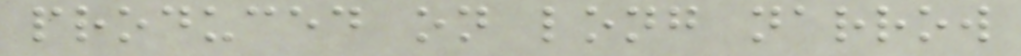produced on long narrow
